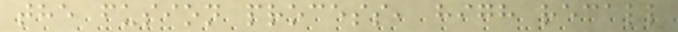the fusion process, high recall
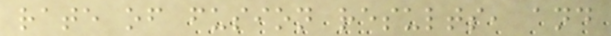rate of fusion results, and
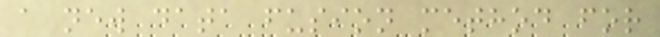a new data fusion method for
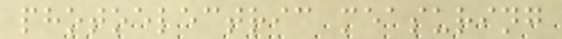photoelectric measuring
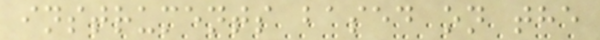instruments based on the
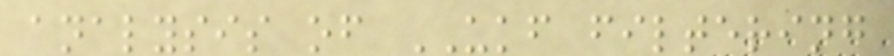analysis of UKF filtering
